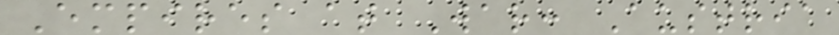Empires at War: Austria
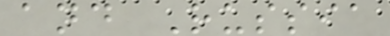and Russia
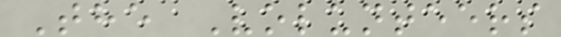The Volunteers
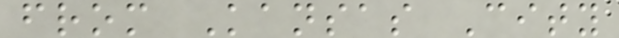from Kansas City
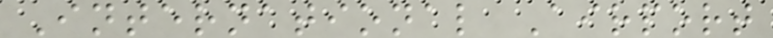International Airport
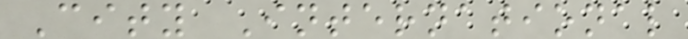City International
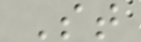St
